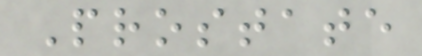Prostate
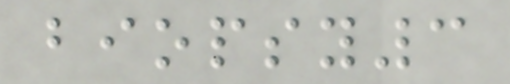biopsy3
